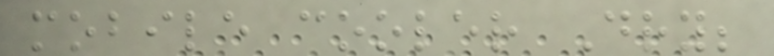mobile cooler Dry;
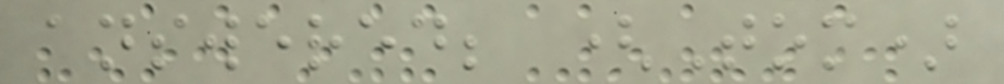answered; (Tom)
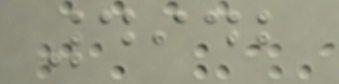4942
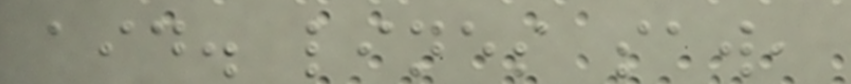aid. lines saw,
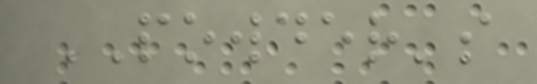POWDER's
